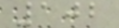102
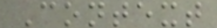Context
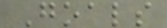Goals
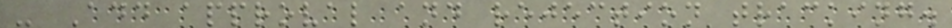- Add approval and rejection tracking.
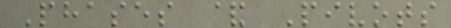Phases & Pivots
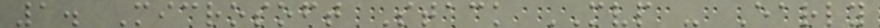1. Microsoft Stack MVP - Early
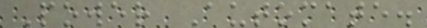Power Automate.
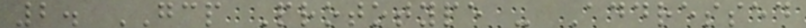2. GCP Prototype - Addressed
